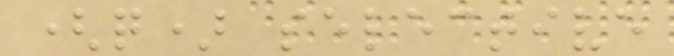(q) selective
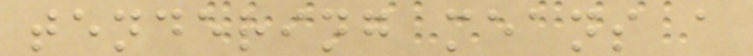tendering means a
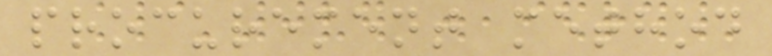procurement method
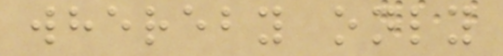whereby only
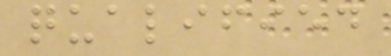qualified
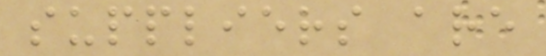suppliers are
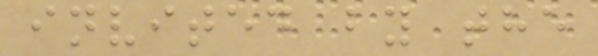invited by the
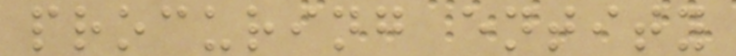procuring entity
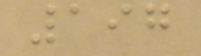197
